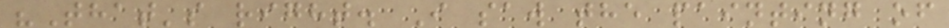"That's right. I saw the painting of
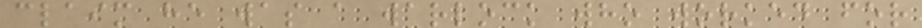claim he was a warlock who worked for
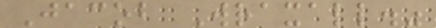Jacob Wraxall."
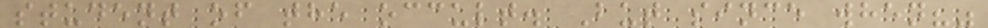student of the occult. But since when?"
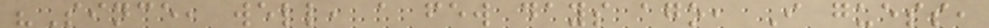"Since, well, a few days ago, I guess,
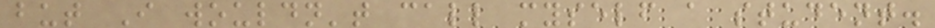but I wouldn't call myself a student.
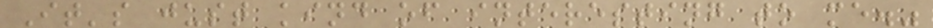It's just kind of interesting to me."
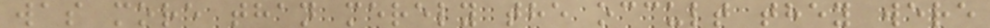was more than merely the occult they were
